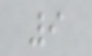9
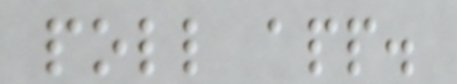poll app.
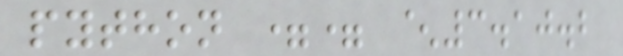python == ^3.10.2
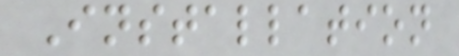Installation
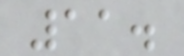11.
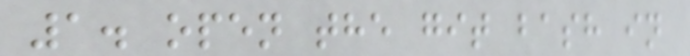1. open the git bash in
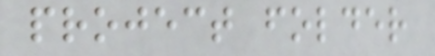project folder
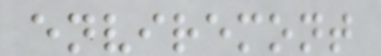enviremont
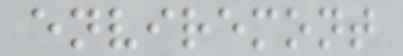enviremont
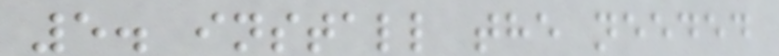5. install the needed
